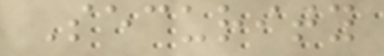Security
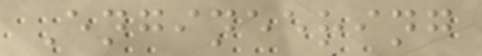Engineering
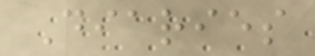Diaries
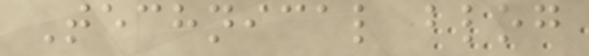Technical blog
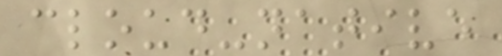cloud-native
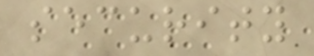security
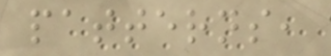patterns,
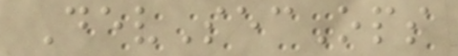DevSecOps
